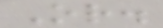Or.
